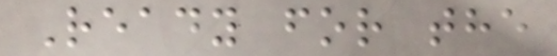Ready for the
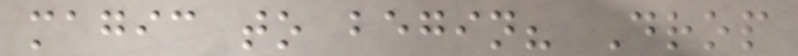magic to begin? Drop
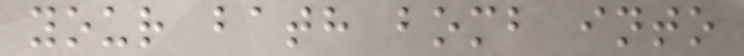your bath bomb into
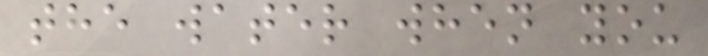the water when you
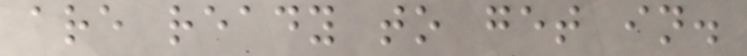are ready to get in.
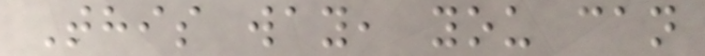This way, you can
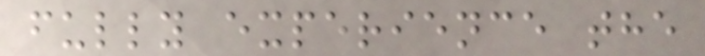fully experience the
